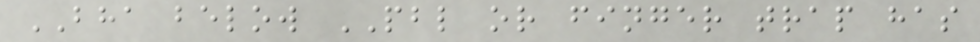BHA below PBL or finger trap has
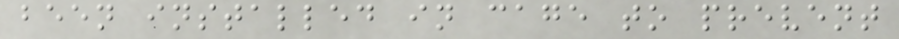been installed in cage to prevent
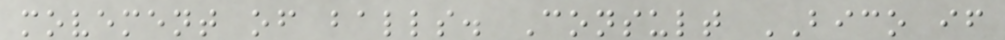movement of balls. Consult BICO if
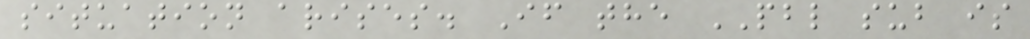situation arises. If the PBL sub is
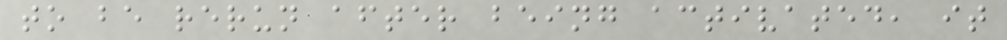to be rerun after being activated, it
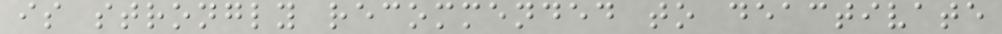is strongly recommended to deactivate
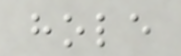hole
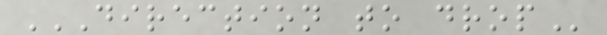DIRECTION TO DROP
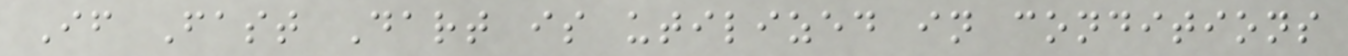If Fast Dart is utilized in conditions
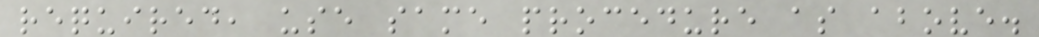required, use same procedure as above.
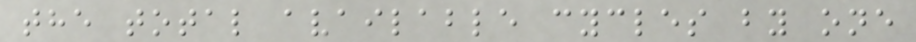the total available cycles by one
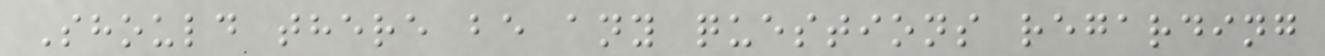Should there be any questions regarding
